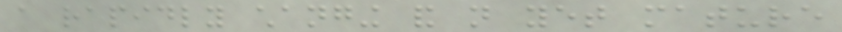a rapidly changing and not yet mature
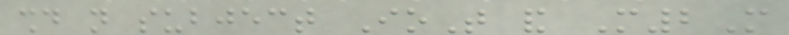should not subject IoT and M2M
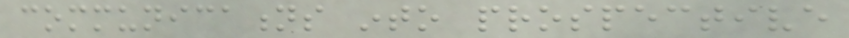communications into prospective
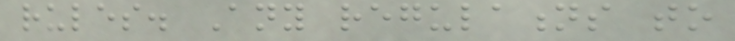rules. Any regulations to
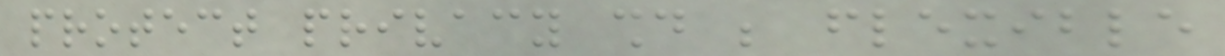protect privacy should be flexible
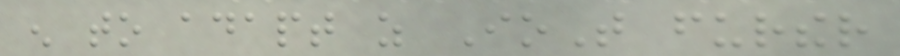enough to adapt as IoT further
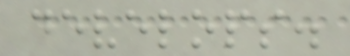develops.
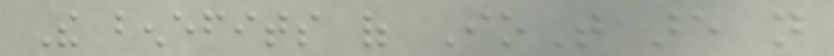The benefits of IoT are not
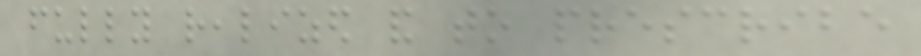fully realized and to prescribe
